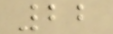22
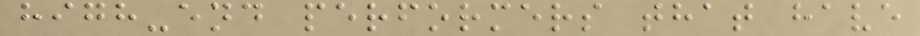high-end performers that have
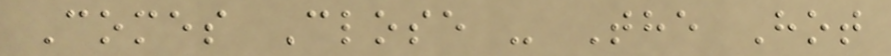Comes Close - The Hot
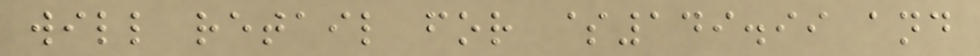will retail for $149.99 and
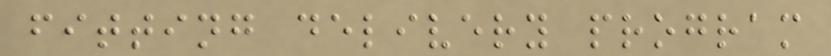fitting delivery program
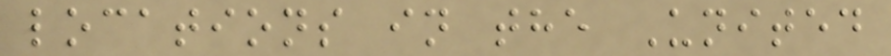locations in the United
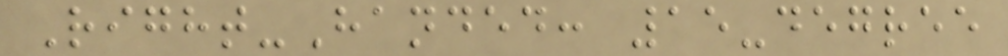Right-Handed: 15-degree
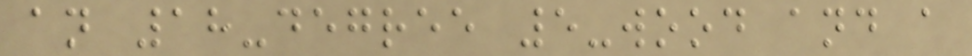an 18-degree 5-wood and a
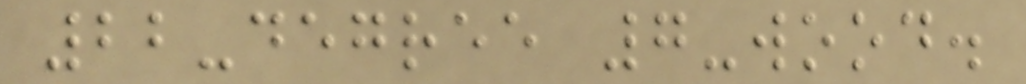22-degree 7-wood.
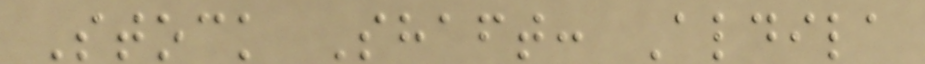Stock Shaft: Aldila
